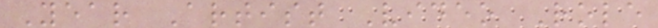Year Artist Video Role
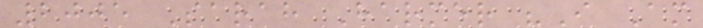2005 Sarah Harmer "I Am
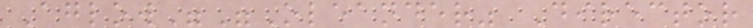Aglow""Oleander" Director
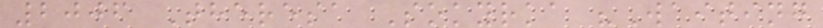2006 Theresa Sokyrka "Waiting
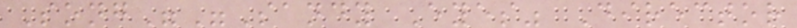Song""Sandy Eyes" Director
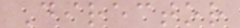Director
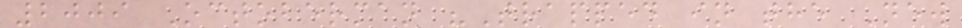2009 Octoberman "Trapped in the New
